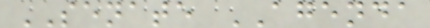SENATE AGENDA
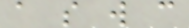a s w c
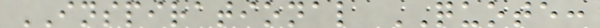INSPIRATIONAL QUOTE:
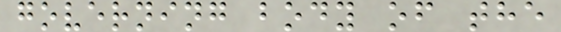governing body of the
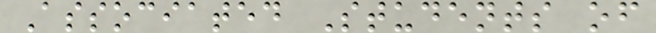Associated Students of
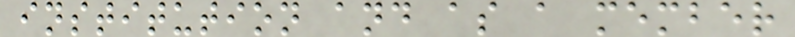institution and as a member
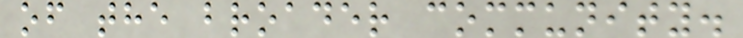of the broader community.
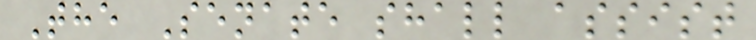The Senate shall assist
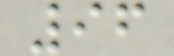96
